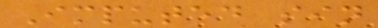Imputed sin
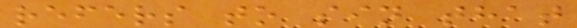refers to sin that
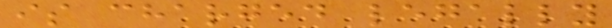is charged legally
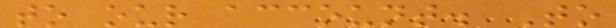to our account. To
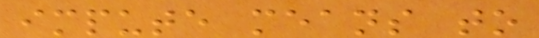impute means to
